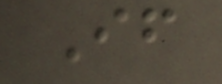If
